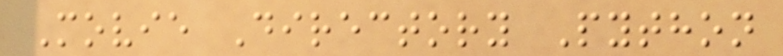Movie Directory Python
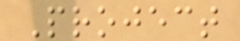Project
